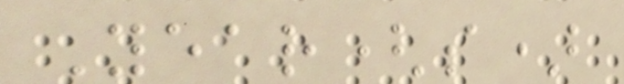Year(s)
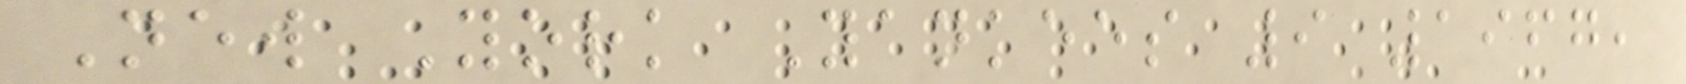New York Yankees 9 1967,
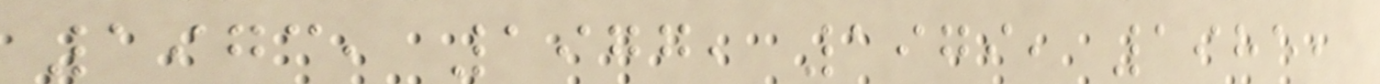1973, 1977, 1979, 1985,
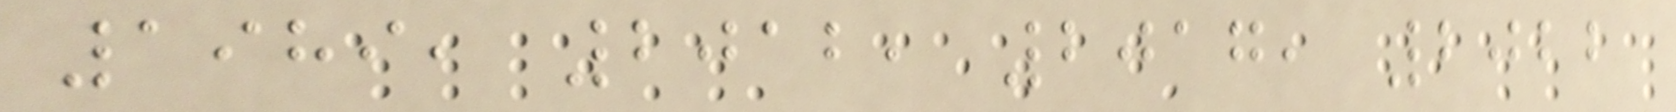1989, 2012, 2017, 2022
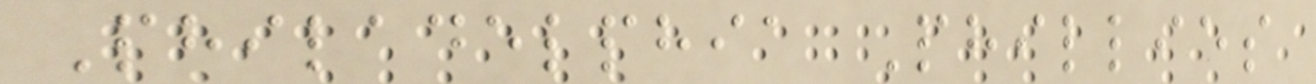Philadelphia Phillies
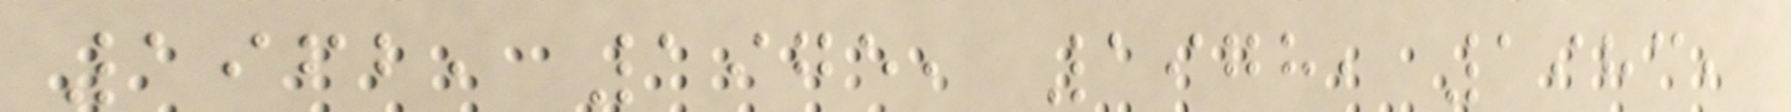1962, 1975, 1978, 1983,
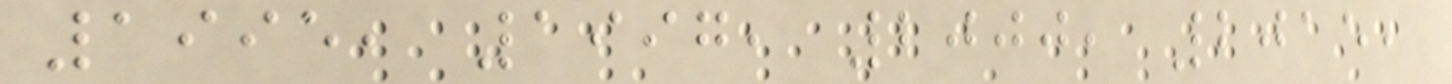1995, 1997, 2000, 2015,
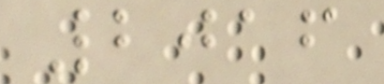2016
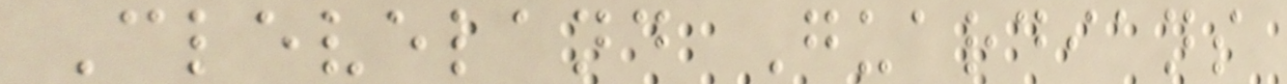Cleveland Guardians
